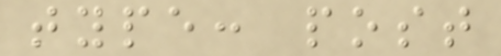type: post
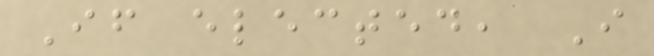If elected, I
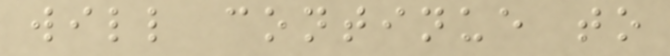will continue to
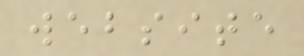website
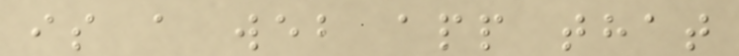is a web app that
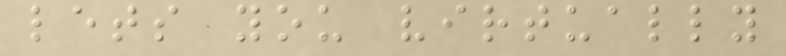lets you virtually
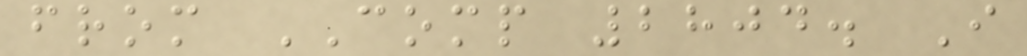from COMP 2804. I
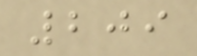209
